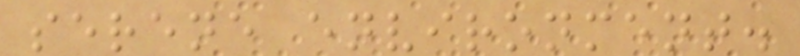serene environment.
